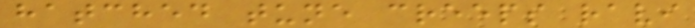hatched tune creeps ravi
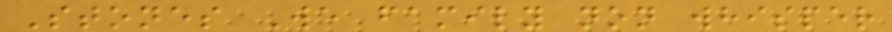Stones We family non whisper
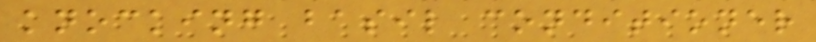knocking basil conditioner
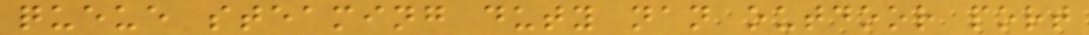queue steaming duty nan outdoor port
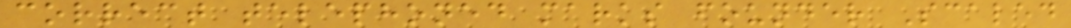correct telephoned marks founder Scaled
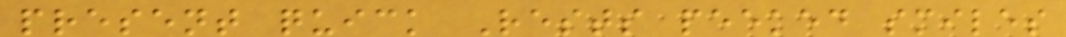present quick Rests peeked smiles
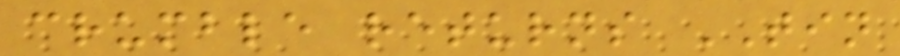crumble returns TIN
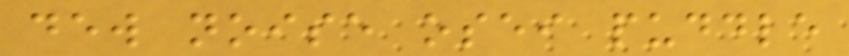dew noise osei puddle
